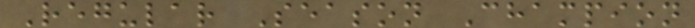Regular Season Champion
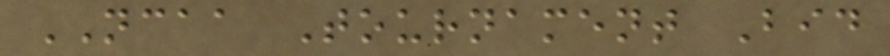NCAA Tournament Bid
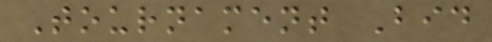Tournament Bid
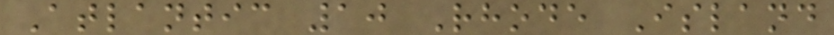Atlantic 10 Rhode Island
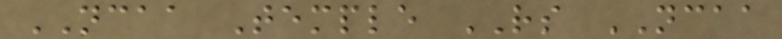NCAA Temple RS NCAA
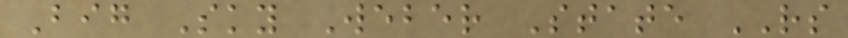Big Sky Weber State RS
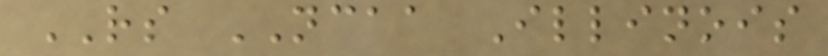RS NCAA Illinois
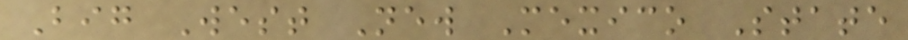Big West New Mexico State
